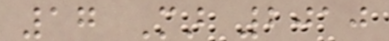17 Mar 2010
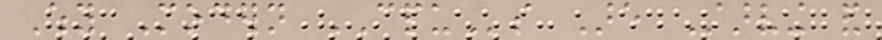Why Modern CPUs Are Starving and
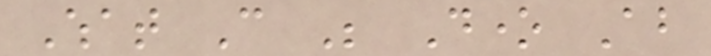What Can Be Done About
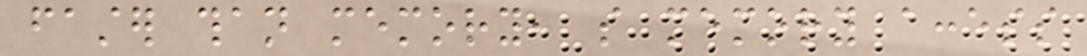faster than memory, so memory access
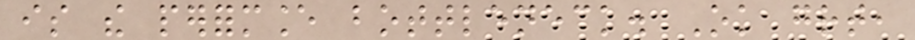is the performance bottleneck. Ok great,
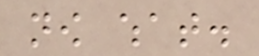now what.
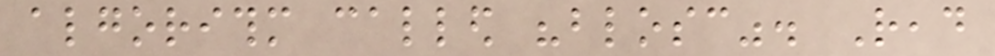algorithm called "blosc". Read
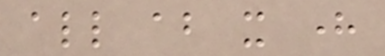all about it here
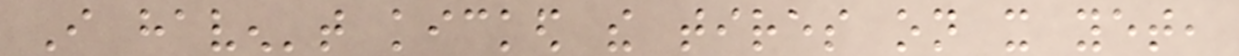I haven't kicked the tires on it yet,
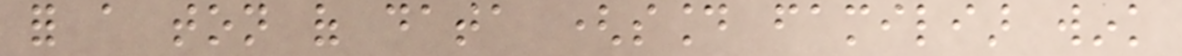for a ton of data (sound familiar wink
